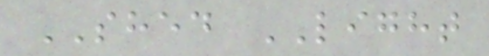SHED LIGHT
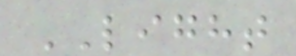LIGHT
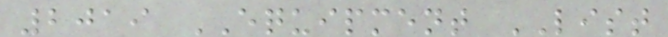2019 EQUIPMENT LIST
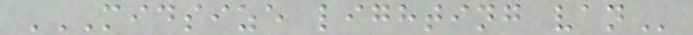MIDSIZE LIGHTING VAN
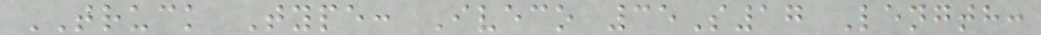TRUCK Type: Iveco 35S17 Length:
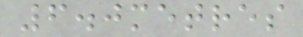6.0metres
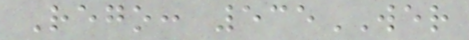Rego: 535WER
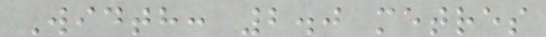Width: 2.0 metres
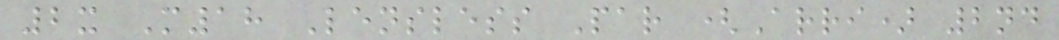2x M18 Lensless Par (Arri) 2nd
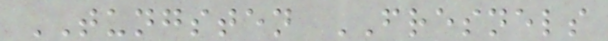TUNGSTEN FRESNELS
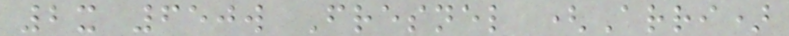2x 650w Fresnel (Arri)
